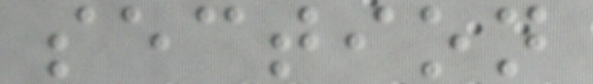section
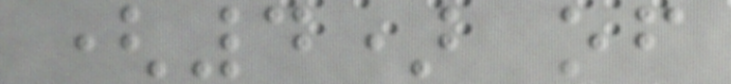(4) of
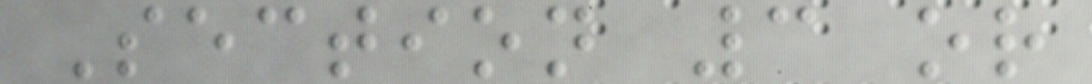Section 3 or
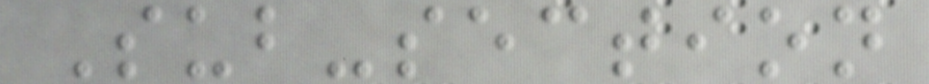Sub-section
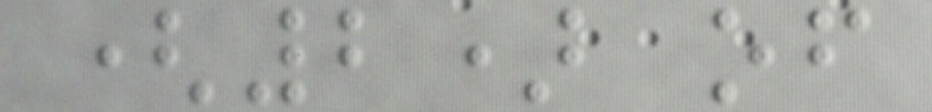(2) of
